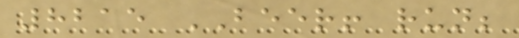8215 BEER! run;
